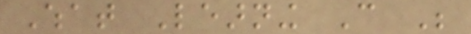What Learning Can Be
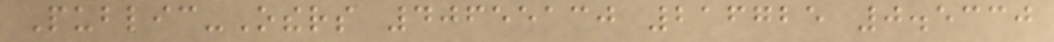Public-Others 40655130 216725 0.5330
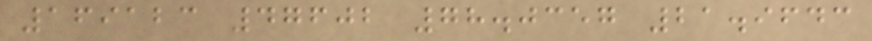169123 47602 78.0357 21.9643
